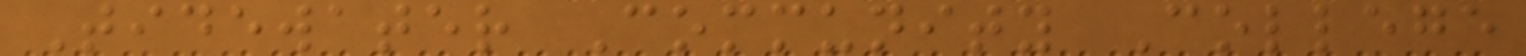Tidewater Community College
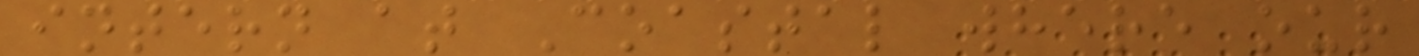intern at Coastal where our
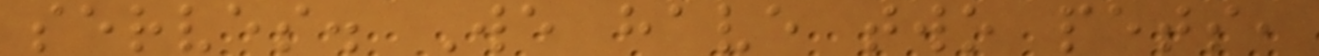serves. We have two pets,
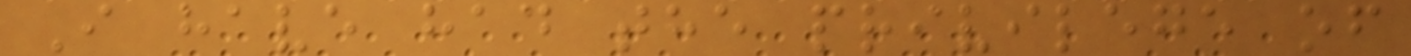I have had the privilege of
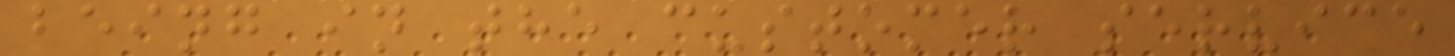being in the customer service
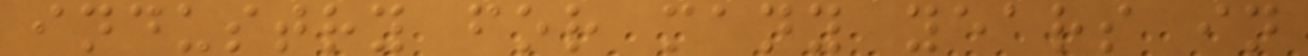industry for many years in
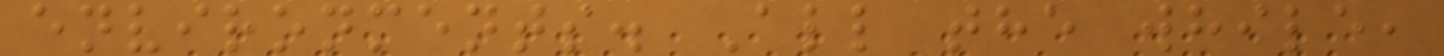environments. All the while,
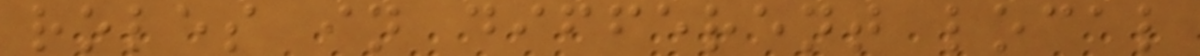roles in different local
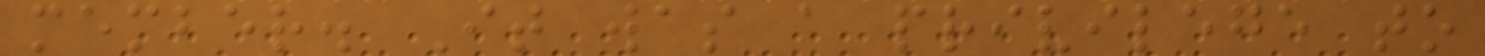member. It was a privilege to
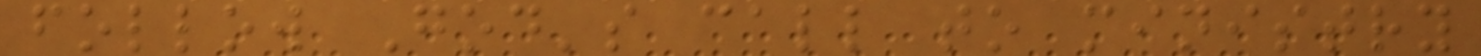follow God's call to ministry
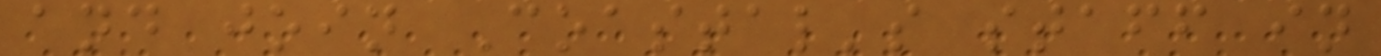and join Coastal's staff in
